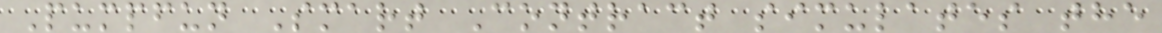Pumpfun Smart Contract simulates the
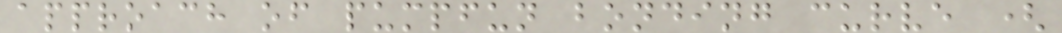approach of pumpfun bonding curve (
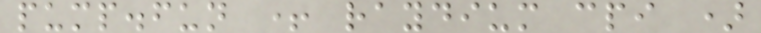pump.fun + raydium cpi )
